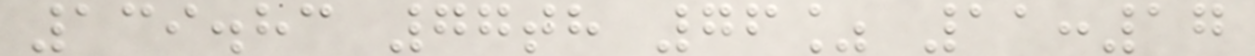139.83 77th 76% 11:17
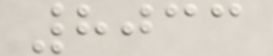8033
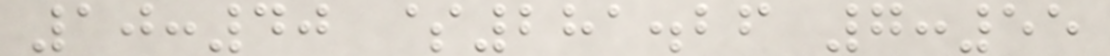10:40 $281.26 7:55
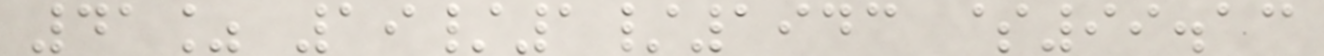41% 19/1/1943 $99.13
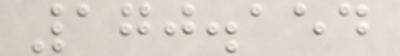170.154
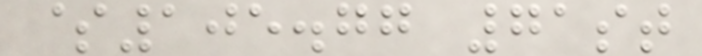$105.77 71st
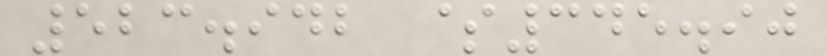523.942 $345.90
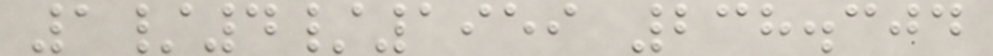1/4/1959 238.304
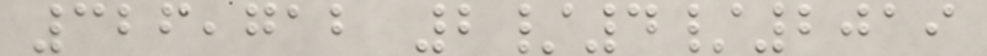326,712 2/4/2019
